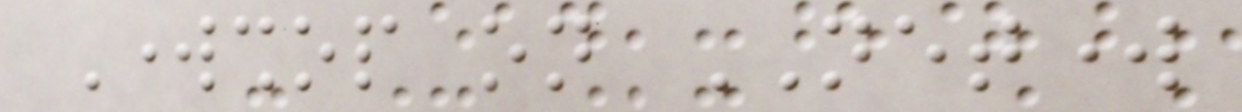Workshop on NETWORK
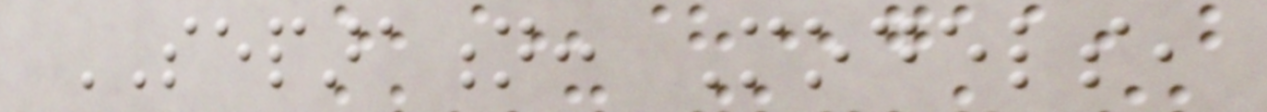SEPARATION: Models,
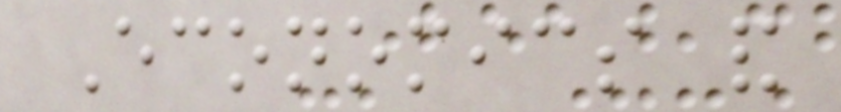Economics and
